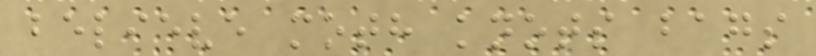believe moth knots bags
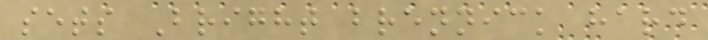sets Bright brennick hard
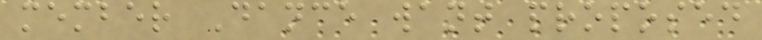member Dance want proposed
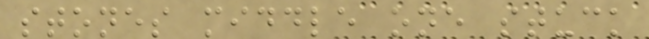stones middle one stuck
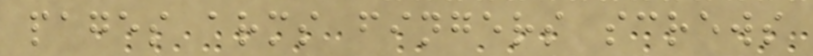pages arms fingers screws
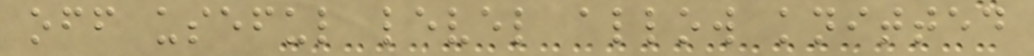off useful level allow knitted
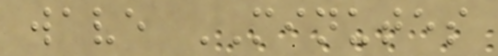wave MINUTES
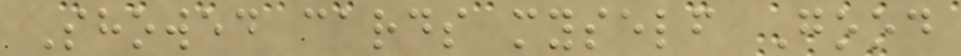Showed cards myself Good
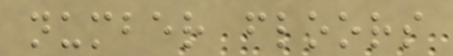number floors
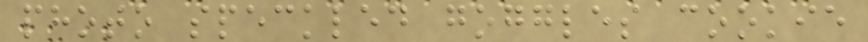photo speckled goggles cookie
